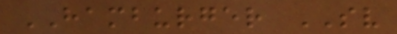HAMBURGER SV
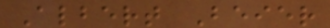Albert Beier
